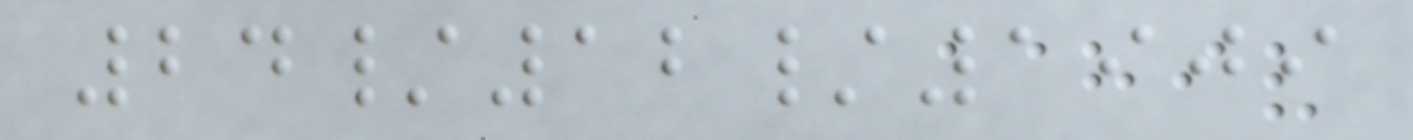24/12/1909
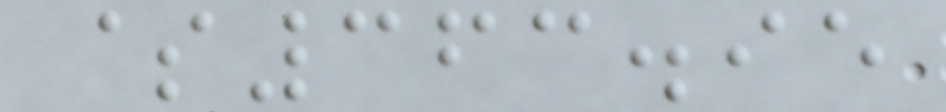$363.95
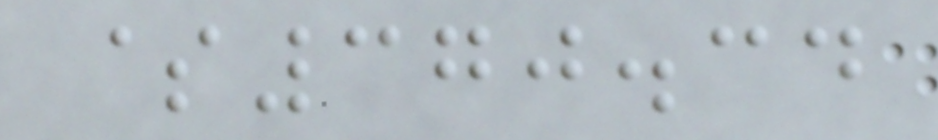$370.34
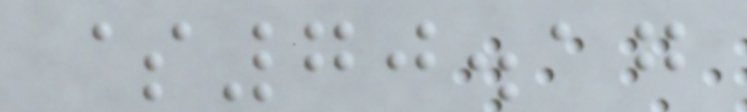$70.17
